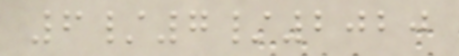6/7/2020
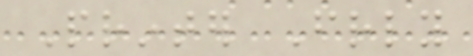Printer Friendly
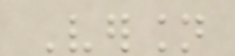Version
